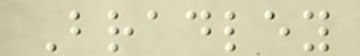Bradley
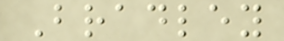Bradley
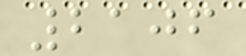2106
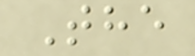The
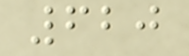620
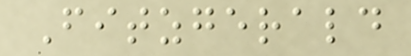Fitzgerald
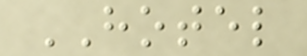HOTEL
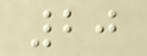20
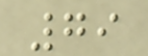79
